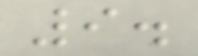9.
